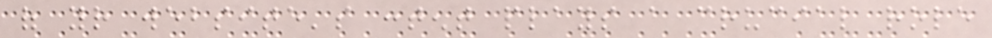of your website's content plays a crucial role
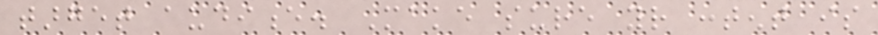target audience. Make sure your content is
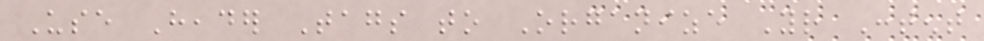Use Header Tags to Organize Your Content
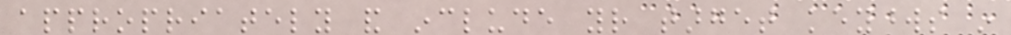appropriately and include your target keywords in
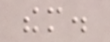them.
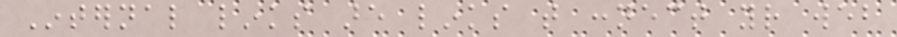Internal links are links that connect your web
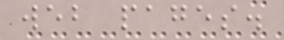web pages.
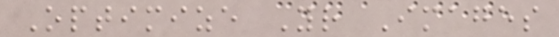Optimize Your Images
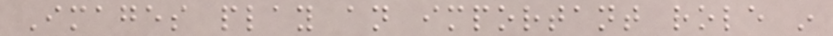Images play an important role in
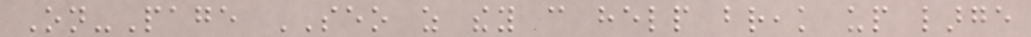On-Page SEO as they can help break up large
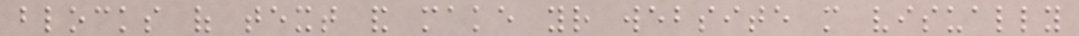blocks of text and make your website more visually
